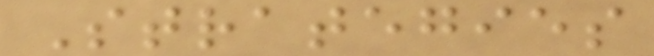Strategies
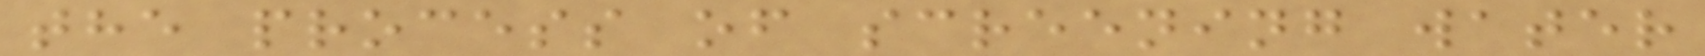the process of screening water
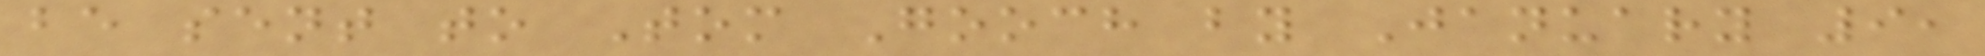be sent to Tom Gooch by January 9,
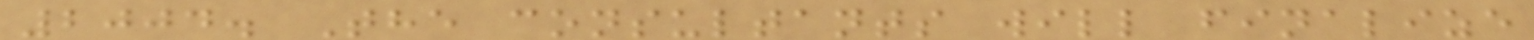2004. The consultants will finalize
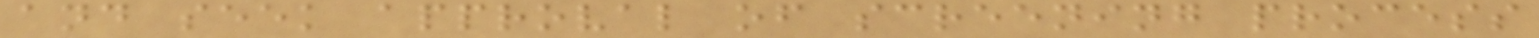and seek approval of screening process
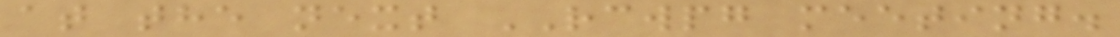at the next RCWPG meeting.
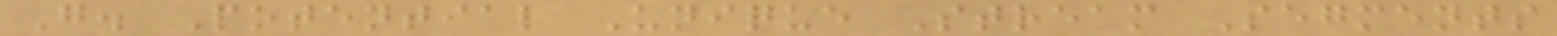G. Potential Unique Stream Segments
